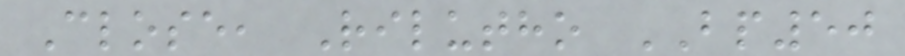Close, Rilutho BP50
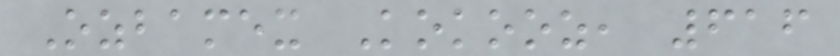Ozbamex Kokooz, 616
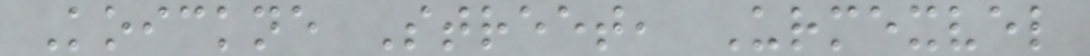Koickne Street, Urmexvel
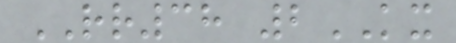RR38 2KX
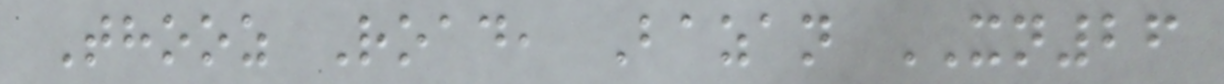Thooz Road, Bazan XN26
